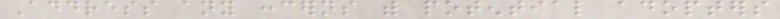Address any concerns with potential adopters
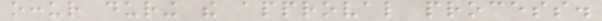occur during the approval process.
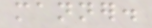manner.
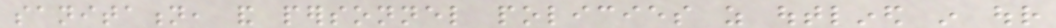sanitation, and personnel policies as outlined in our
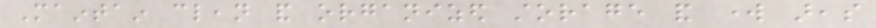Maintain clean and organized storage and work areas
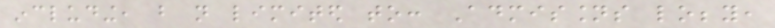including, but not limited to: Admissions lobby,
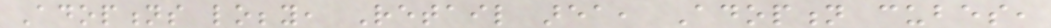Adoptions lobby, Retail area, Adoption cubes,
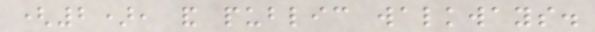(2), and public walkways.
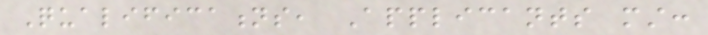Qualifications, Applicants must:
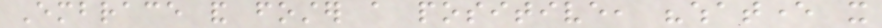Embrace and foster a positive, "whatever it
